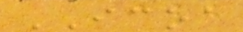ICOA
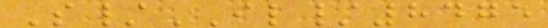S/IL/8475
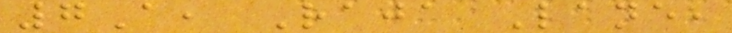7A, Raja Lane,
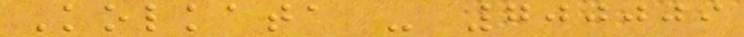Kolkata - 700009
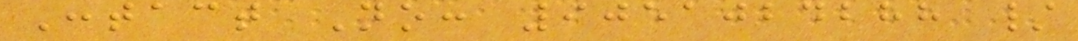Contact No: 9051024288 /
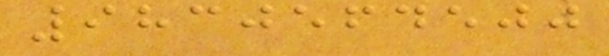9830564500
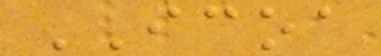ICOA
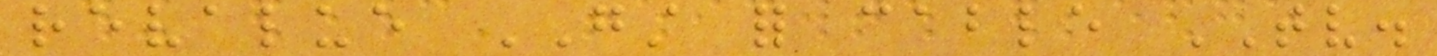revalue GST for cable TV.
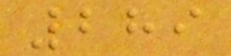289
